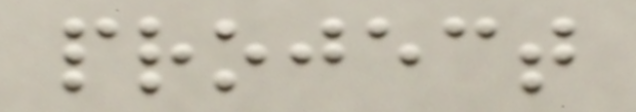project
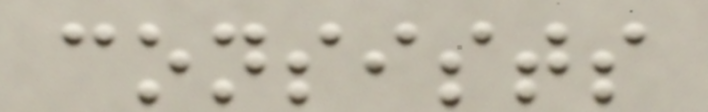consists
